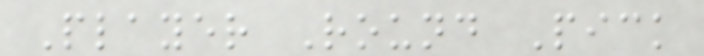Player Round Pick
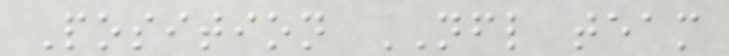Position NFL team
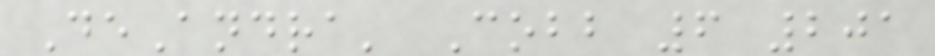DeAndra' Cobb 6 201
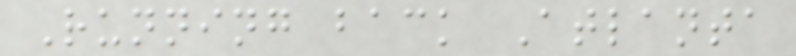Running back Atlanta
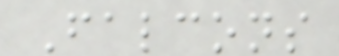Falcons
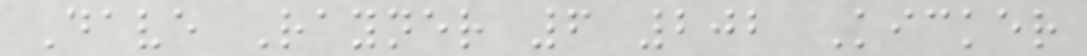Dave Rayner 6 202 Kicker
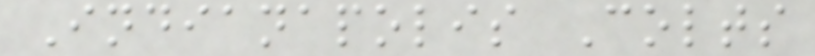Indianapolis Colts
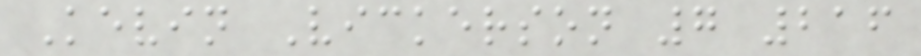Kevin Vickerson 7 216
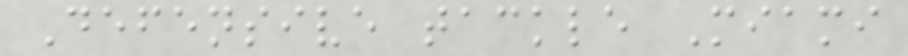Defensive tackle Miami
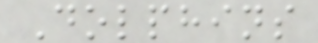Dolphins
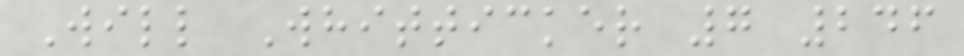Will Whitticker 7 246
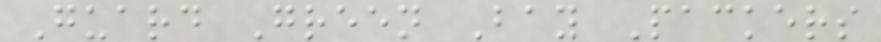Guard Green Bay Packers
